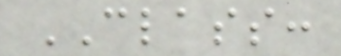CLASS:
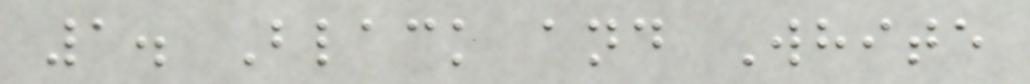1. Black and White
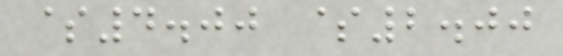$4.00 $2.00
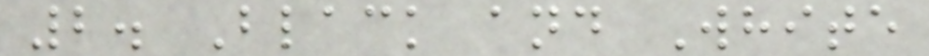2. Black and White
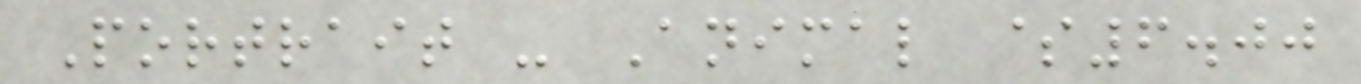Portrait - Animal $6.00
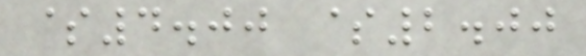$4.00 $2.00
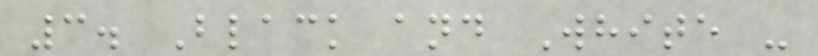3. Black and White -
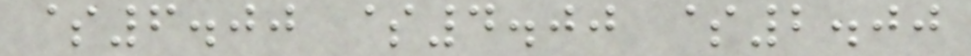$6.00 $4.00 $2.00
